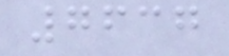7637
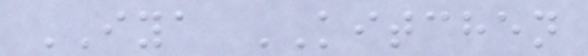IYA KITCHEN
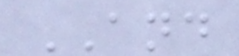AND
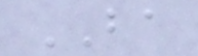BA
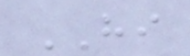HI
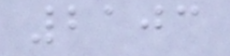2103
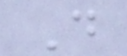D
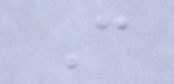C
